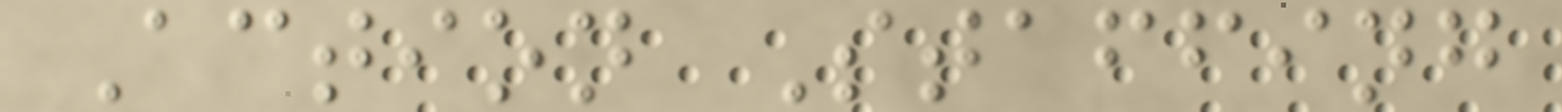Action Staffing
